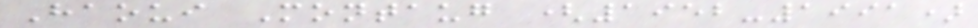Haoui Montaug (1952-1991)
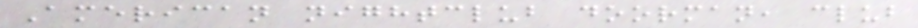American nightclub doorman, club
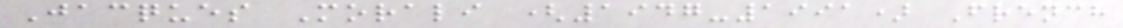Jacques Morali (1947-1991) French
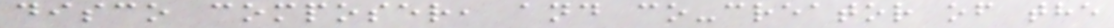disco composer, and co-creator of the
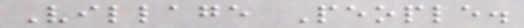Village People.
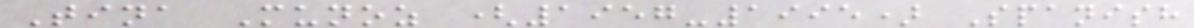Tina Munoz (1957-1995) Spanish
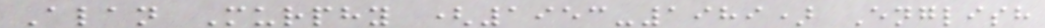Alan Murphy (1953-1989) English
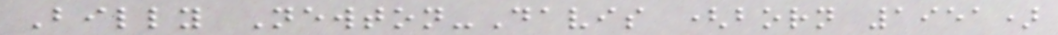Billy Newton-Davis (born 1951)
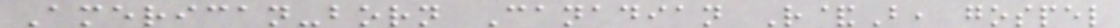American-born Canadian R&B, gospel
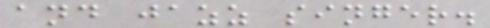and jazz singer.
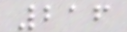216
